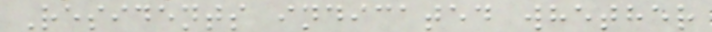Residents indicated whether
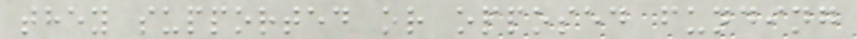they supported or opposed funding
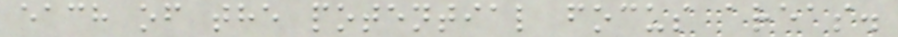each of the potential focus areas.
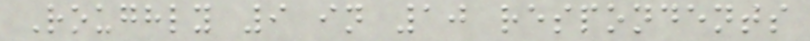Roughly 9 in 10 respondents
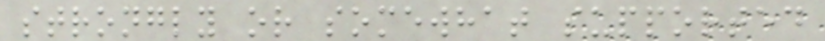strongly or somewhat supported
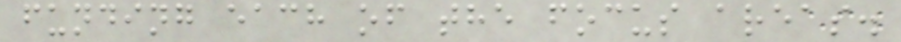funding each of the focus areas.
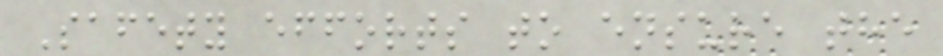Safety efforts to ensure the
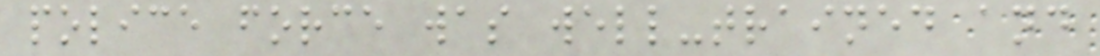police force was well-trained and
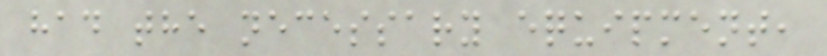had the necessary equipment,
